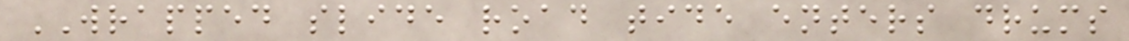WRAPPED slide road tide enters drums
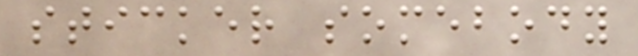sticker somebody
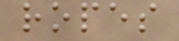ropes
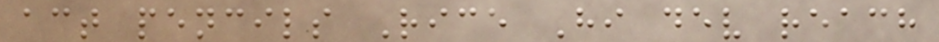act pencils Rice Hi dev reach
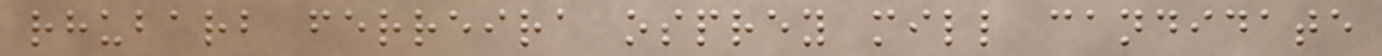rhubarb ferreira osprey mill candidate
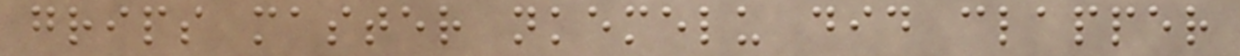grips master nkemelu did clapper
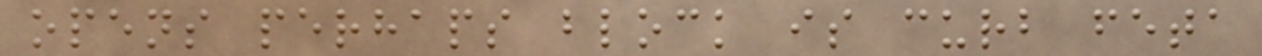opens perhaps block is curb feta
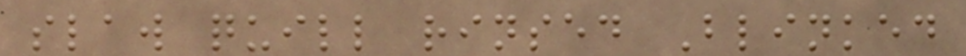slaw quill rinsed Blinked
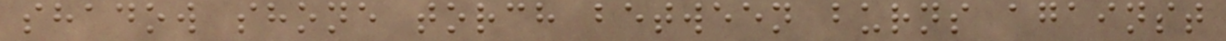shadow shone torch between burns against
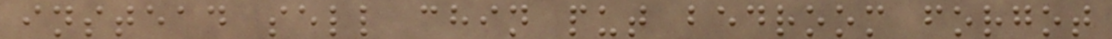instead sell chin put bedroom forgot
